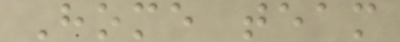Home team
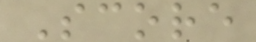Score
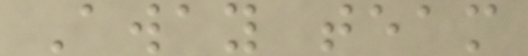Away team
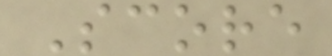Score
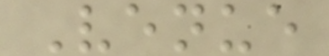Venue
